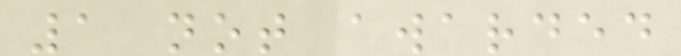1 not awarded
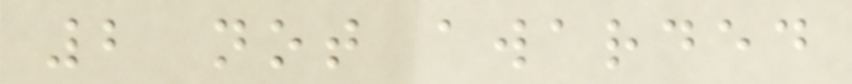2 not awarded
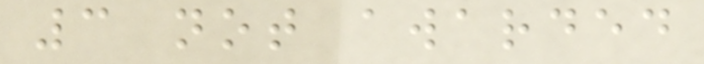3 not awarded
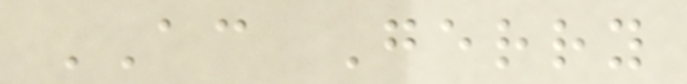AC Gerry
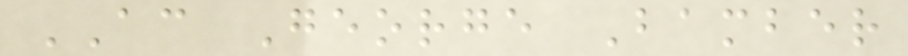AC George Bamber
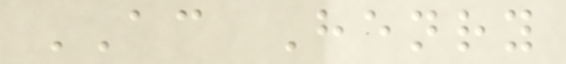AC Henry
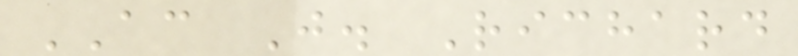AC J. Richard
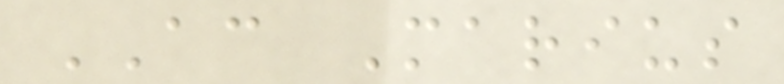AC Marius
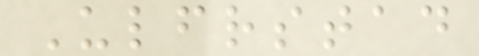Ulfrstad
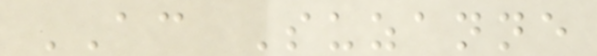AC Suzanne
